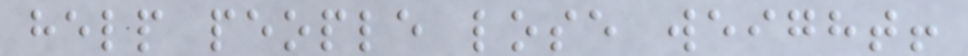help people lose weight!
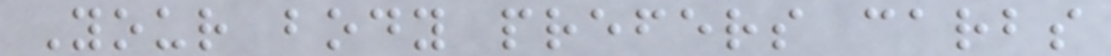Your body prefers carbs
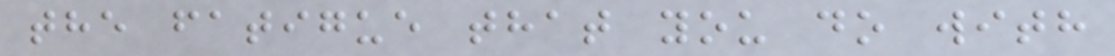the fatigue that you do with
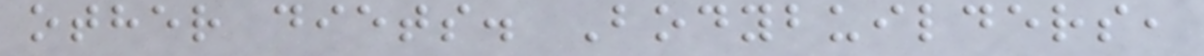other diets. Bodybuilders,
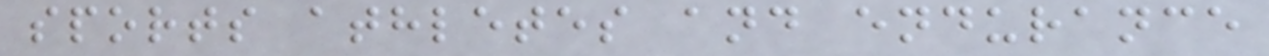sports athletes and endurance
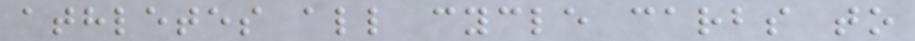athletes all cycle carbs to
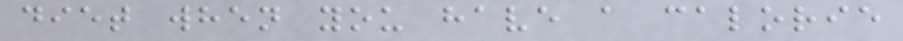diet when you have a calorie
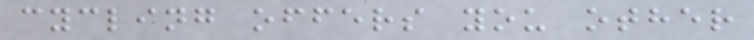cycling offers you other
